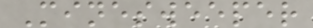Minesweeper
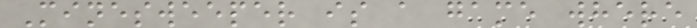Minesweeper is a game where
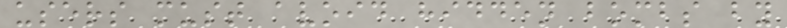users must avoid hidden bombs by
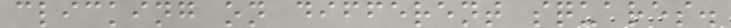clicking on different squares.
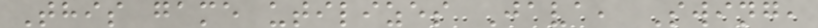This game utilizes Java, Swing,
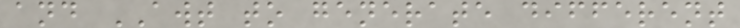and AWT to generate different
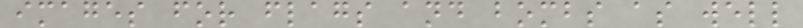images for flags and bombs as well
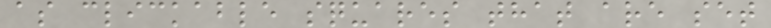as clickable squares that are set
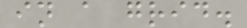in a grid.
